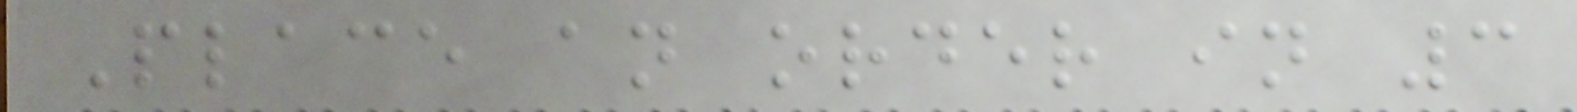Place an order in 3
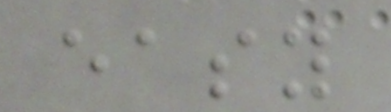easy
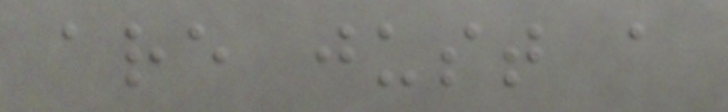are just a
